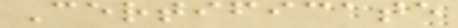Certificate
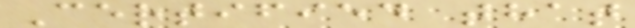Certified that
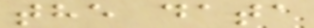the data
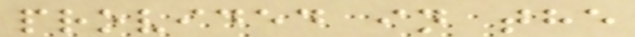provided in the
